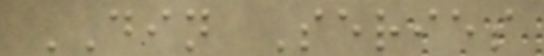DIN Series
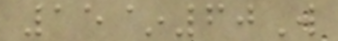15~60W
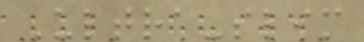Ultra-slim
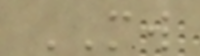MW
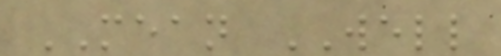MEAN WELL
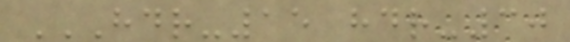HDR-15 HDR-30
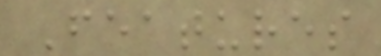Features
